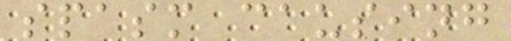spasm causing
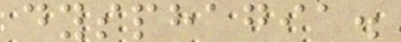dysphagia.
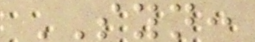SYN:
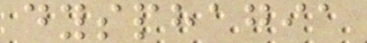dysphagia
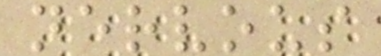nervous
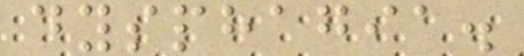dysphagia.
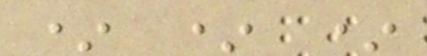* * *
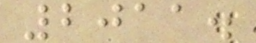2011.
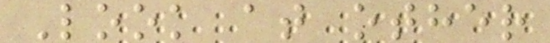Look at other
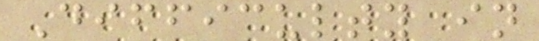Difficulty in
